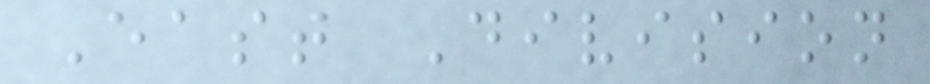East Division
